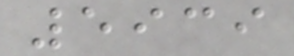5939
